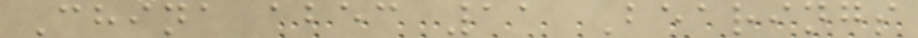China abec 11 Bearings
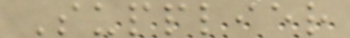Supplier
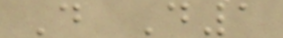D D1
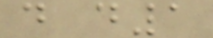d d1
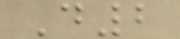D2
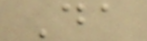Da
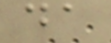da
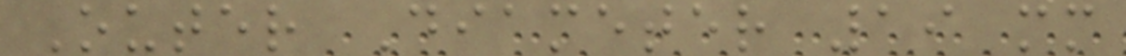Outer Diameter 19 mm
